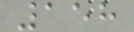158
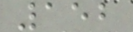152
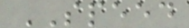SPEED
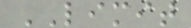LIMIT
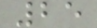25
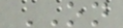ON
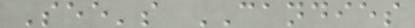See's CANDIES
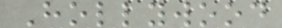Hollywood
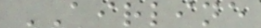AIRLINE
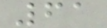61
